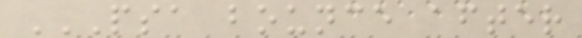PSA BOUNCE AFTER
